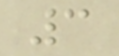3
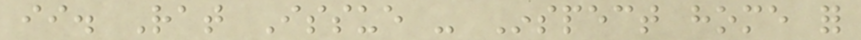ii. Rat Issue - Inspect home for
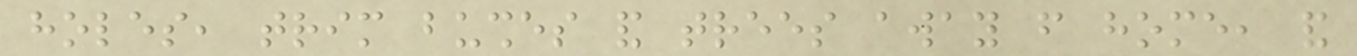holes, trim bushes and trees away from home, and
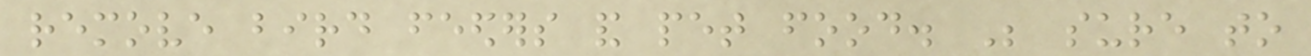remove bird feeders and pet food. Be sure to
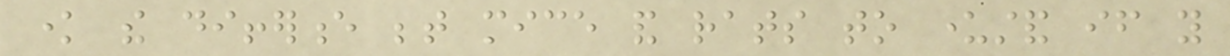know the difference between mice and rats to understand if you
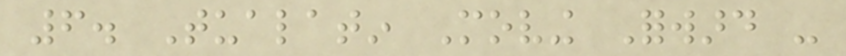6. Tualatin Moving Forward -
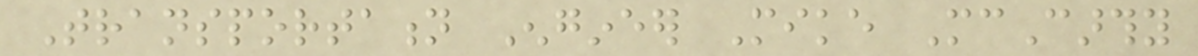Transportation Engineer Mike McCarthy
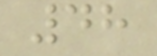48
